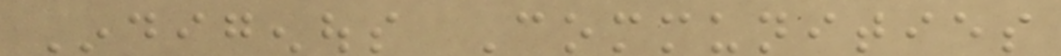Indigenous Communities
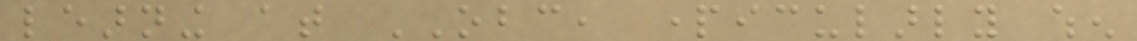learning at OBC, particularly when
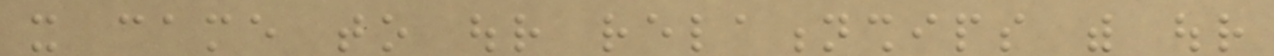it came to our relationships with our
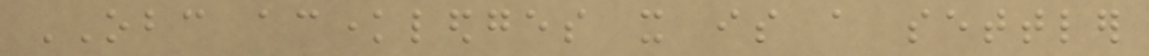OBC acknowledges it is a settler
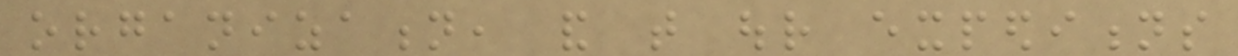organization, and that our expeditions
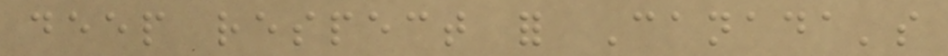deep respect for Canada's
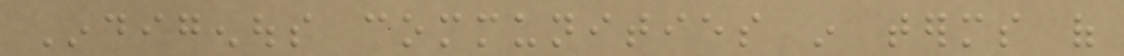Indigenous communities in terms of
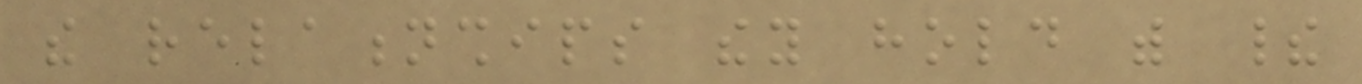the relationships they hold with their
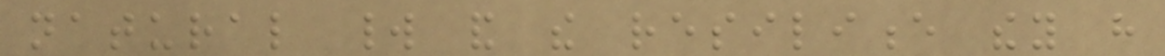natural world and the resilience they have
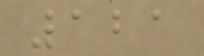121
